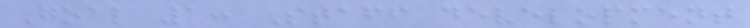Goal 1: Staff development
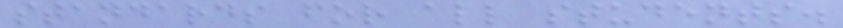standards for all students.
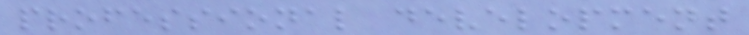professional development
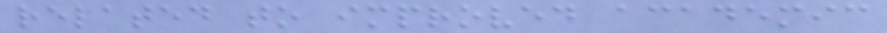related to improved academic
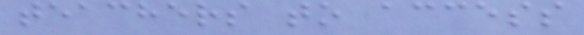teachers to access
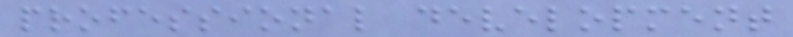professional development
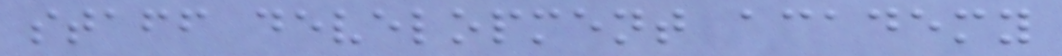staff development academy
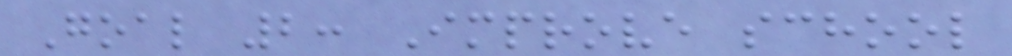Goal 2: Improve school
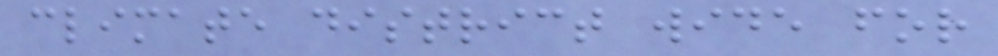climate district wide for
